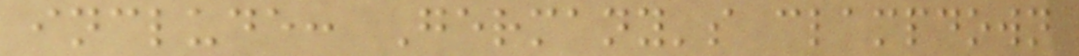include: Germany's clampdown
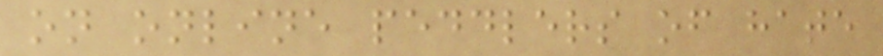on online peddlers of hate
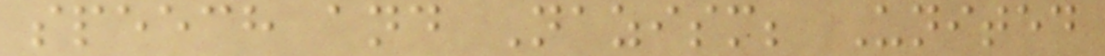speech and Nazism; United
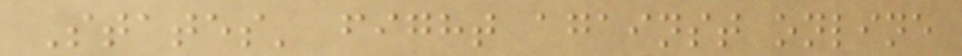States' fight against online
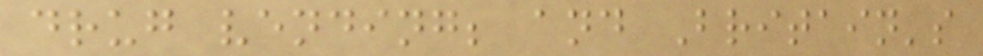drug vending; and Britain's
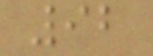92
